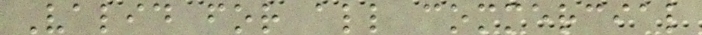Valid for all commercial
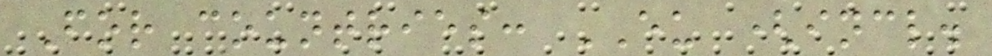For countries: EU (incl.
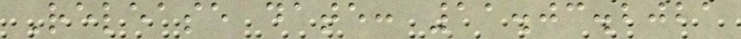Release date: 11.03.2021
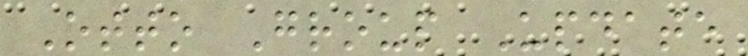Otto Group Update
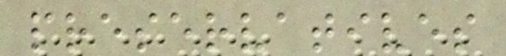preservatives
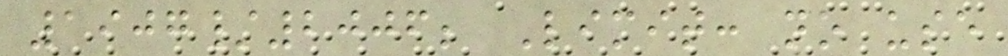1907/2006; Limit: no use
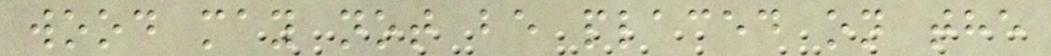wood may not be placed on the
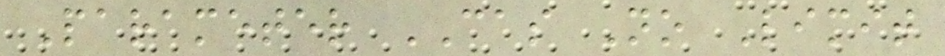Parameter CAS No Limit
